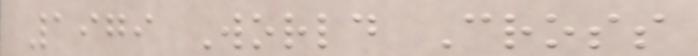1979 World Cross
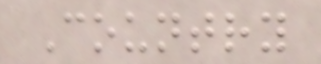Country
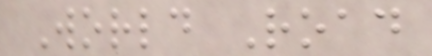World Road
